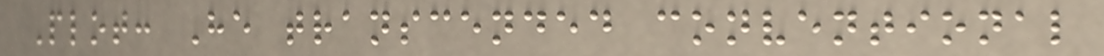Plot: He transcended conventional
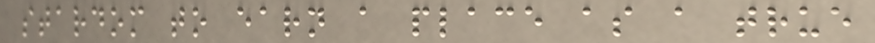stardom to earn a place as a true
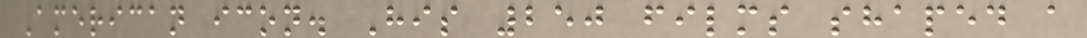American icon. His 250 films shaped a
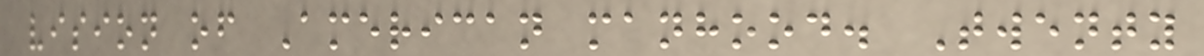vision of American manhood. Twenty
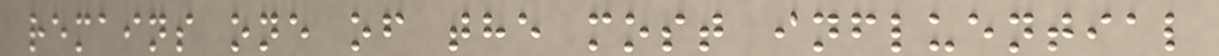remains one of the most influential
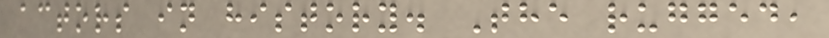actors in history. The rugged,
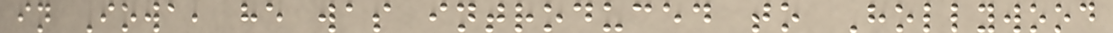in Iowa, he was introduced to Hollywood
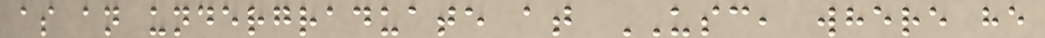as an undergraduate at USC, where he
